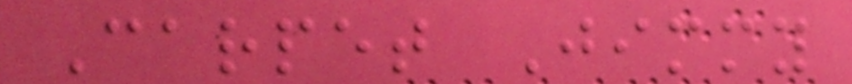Carpet Jimmy
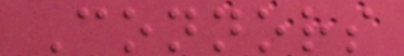Connors
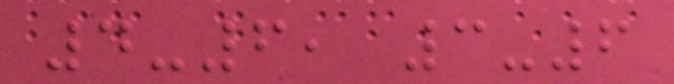4-6, 3-6
